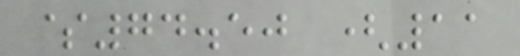$74.50 (11
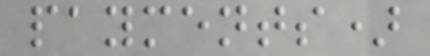payments)
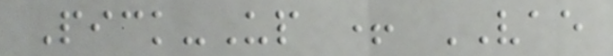Pick-Up + VAE
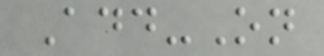Add-On
